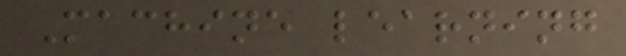Machine learning
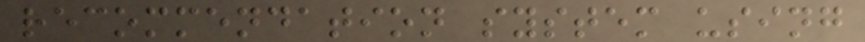recommendation system using
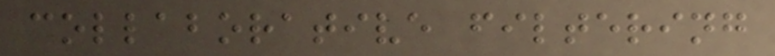collaborative filtering
